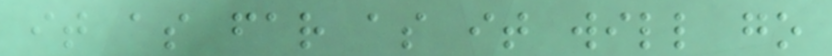it as far as it will go
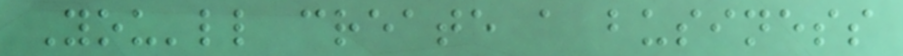You'll create a business
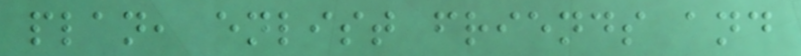plan, enlist friends and
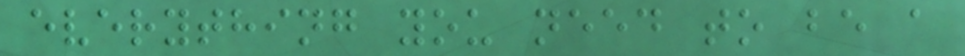everything you need to be a
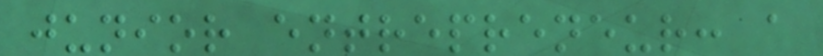junior entrepreneur: a
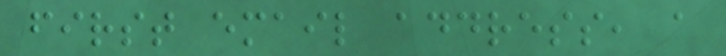first email address, a
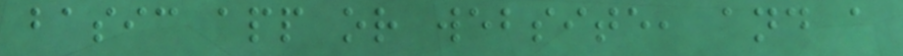basic app or website, and a
